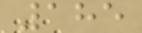185
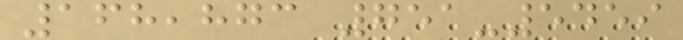168,873 751-5459
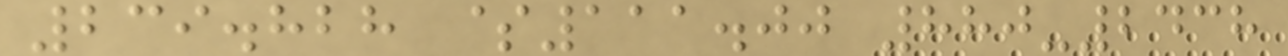239.828 $111.00 880-2438
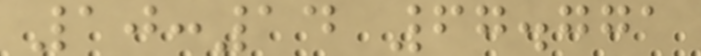10:14 67.771
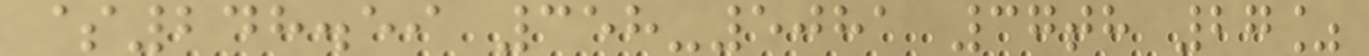$248.59 358-5081 37th 27%
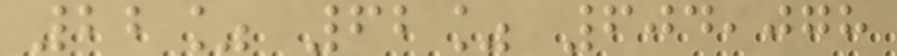22% 62% 604,078
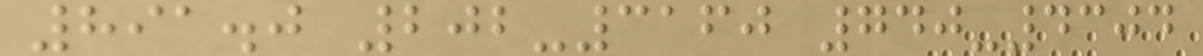891.0 202-3160 740-4304
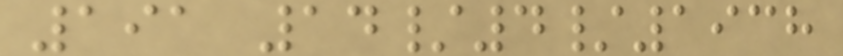191 14/4/1938
